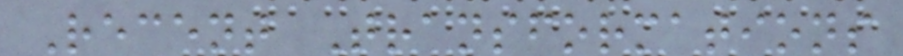Recent Transformations
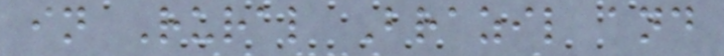in Rural Brazil and
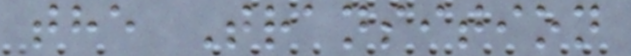the Transition
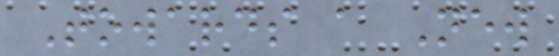Towards a New
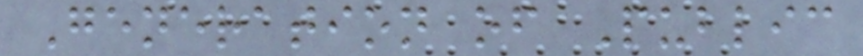Generation of Public
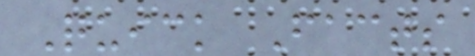Quick Facts
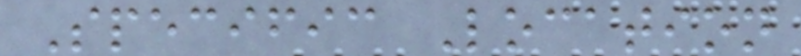Specific Location
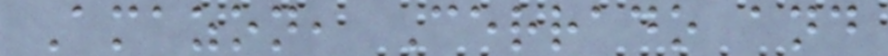Amazon, Cerrado and
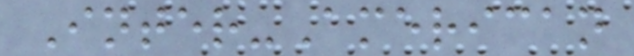Inter-American
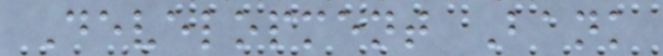Development Bank
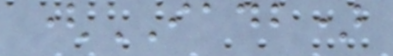(IADB)
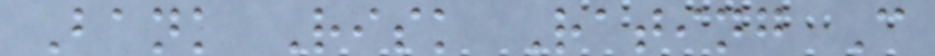Bank Risk Rating C
